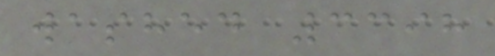washed 3398
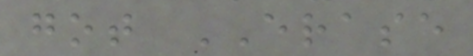got ERASE
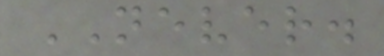NEVER.
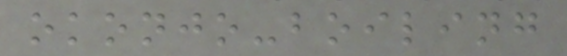okonjo-boiling
